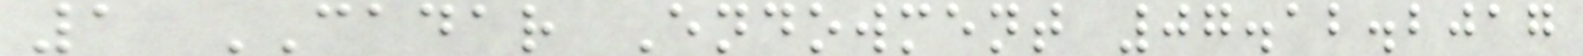1 CADAR Endowment 07.12.2017
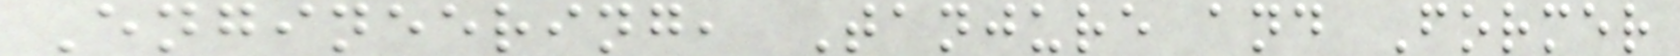Engineering, Tanjure and Former
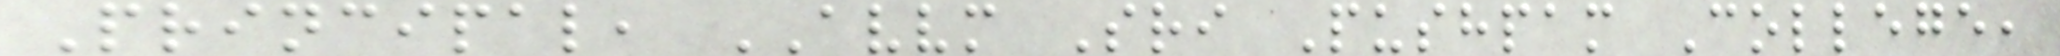Principal, AVVM Sri Pushpam College,
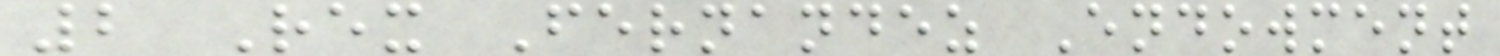2 Rex Fernandez Endowment
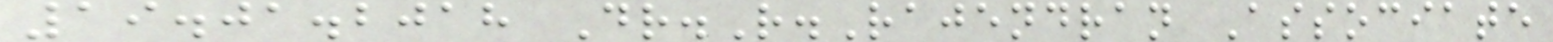19.01.2018 Dr.R.Rajendran Associate
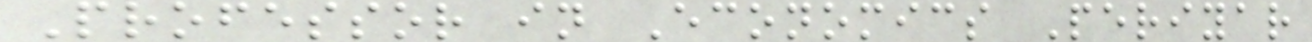Professor in Economics Periyar
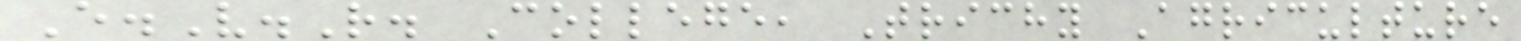E.V.R. College, Trichy Agriculture
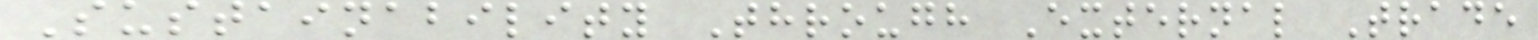Sustainability Through External Trade
